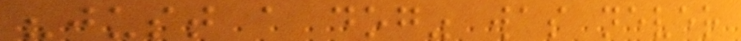"just a dog" was never
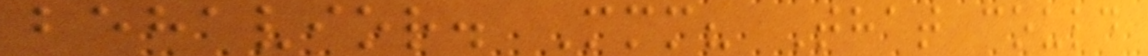behavior. Mmm? That could
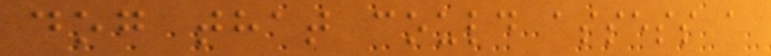dog that could assess a
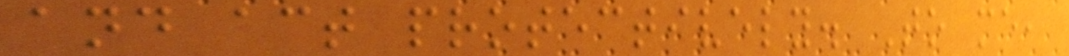and act protectively. To me,
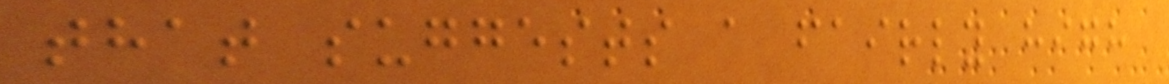that suggests a fairly high
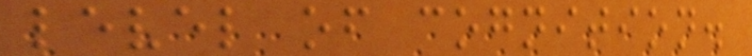level of cognition.
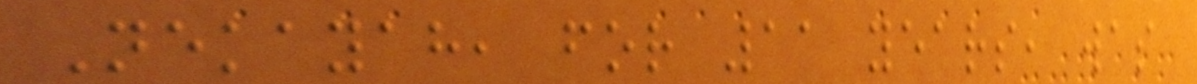Nekayah, for 11 years, was
